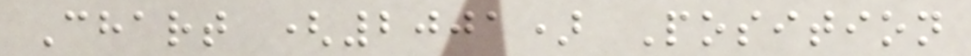Chart (2001) Position
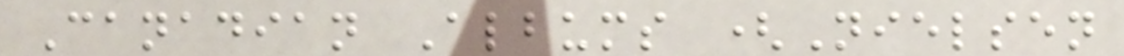Canadian Albums (Nielsen
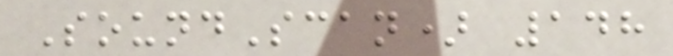SoundScan) 148
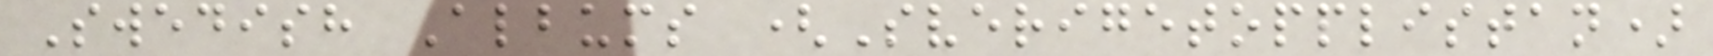Swedish Albums (Sverigetopplistan)
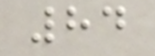84
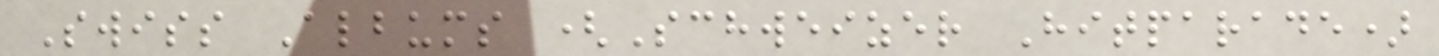Swiss Albums (Schweizer Hitparade)
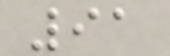91
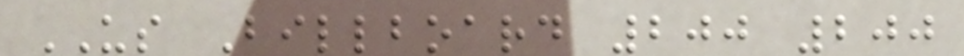US Billboard 200 200
